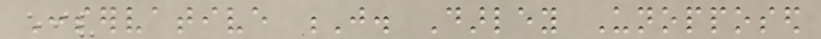Conservative J. Darley Unopposed
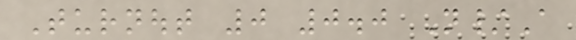Turnout 0 0.0 N/A
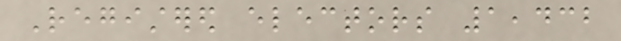Registered electors 1,432
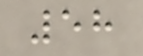58
